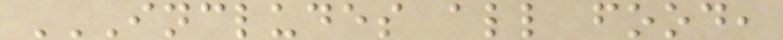INCLUDES ALL FOOD,
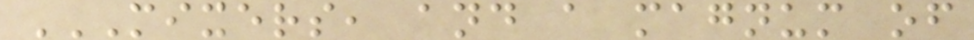MIXERS, AND A MAGNUM OF
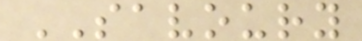SAVOURY
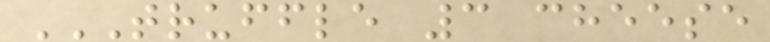TRUFFLE 3 CHEESE
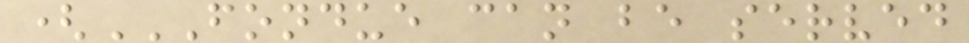(FONDUE CAN BE SERVED
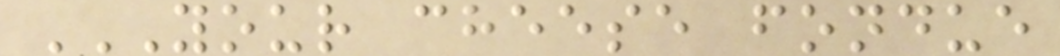YOUR CHEESE FONDUE
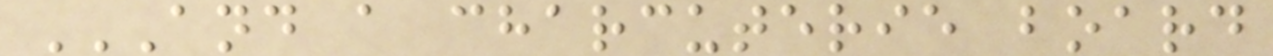AND A CHARCUTERIE BOARD
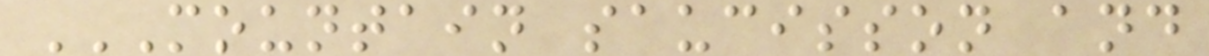MOUNTAIN SAUCISSON AND
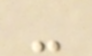-
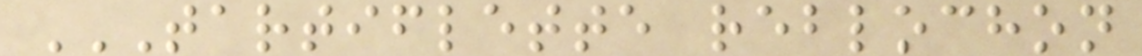TARTIFLETTE REBLOCHON
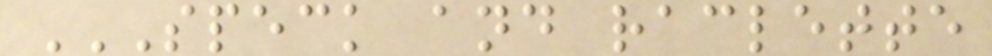SPECK AND RACLETTE
